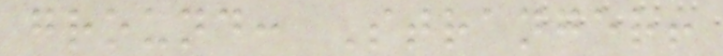ground: Stranger!
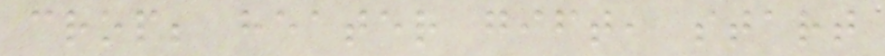crop; heater gift, start
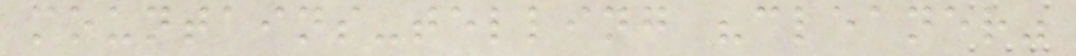mountains-telling "cleaner"
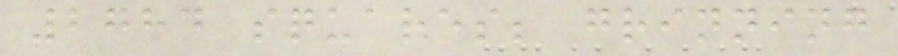2784 squares; grinning
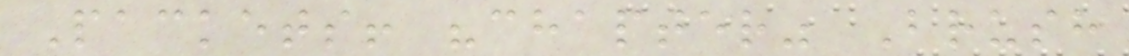Packets! "chapter" Brush
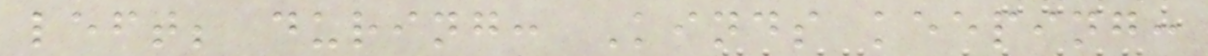left; during: Kinds keeping:
